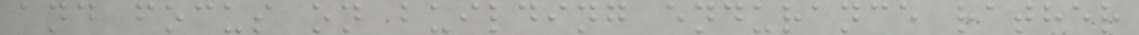and focus on building endurance rather
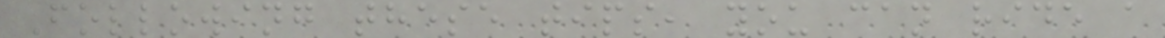Following these tips, you can ride a
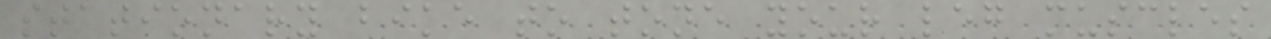stationary bike to tone your leg muscles
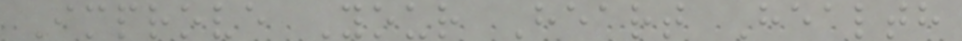Improve Your Heart Health
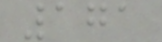171
